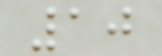10
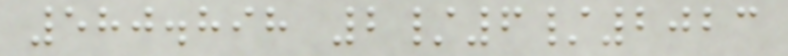580.898 2/6/2023
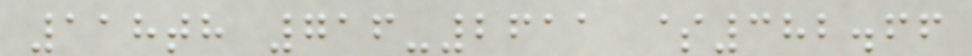118th 716-2611 $382.66
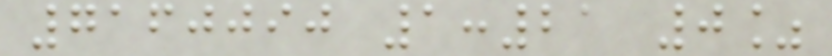7160090 1:21 0%
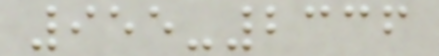955-2336
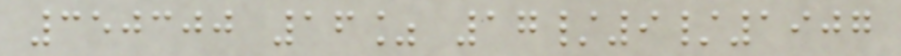350300 16% 17/9/1907
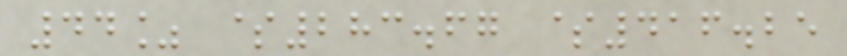44% $283.67 $416.25
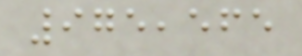975,565
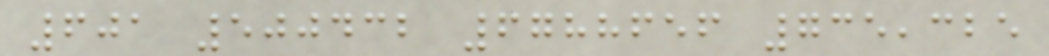601 500432 6788656 735,325
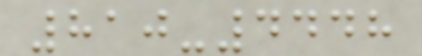810-4448
